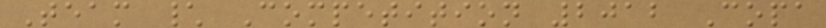Team \ Competition 2012 Copa
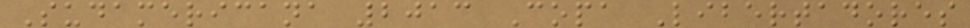Sudamericana 2013 Copa Libertadores
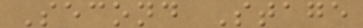Second Stage
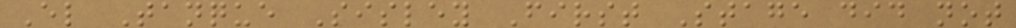El Tanque Sisley First Stage did not
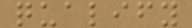qualify
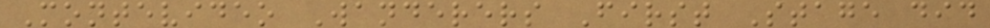Montevideo Wanderers First Stage did
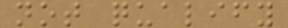not qualify
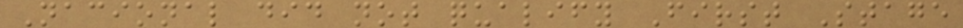Nacional did not qualify First Stage
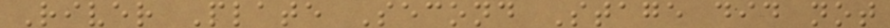River Plate Second Stage did not
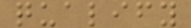qualify
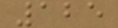125
